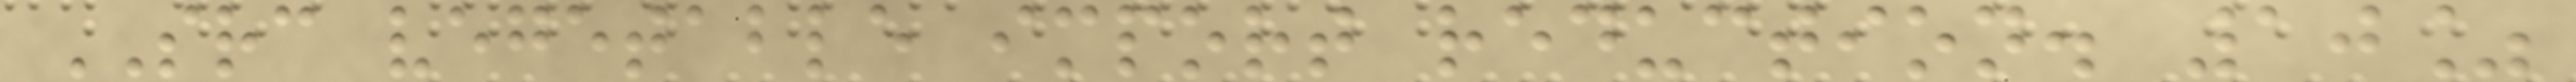SRC vegetable import reduction. 10%
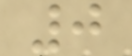0
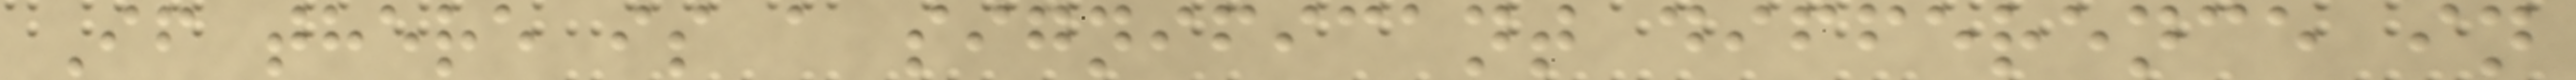If there is a significant difference in
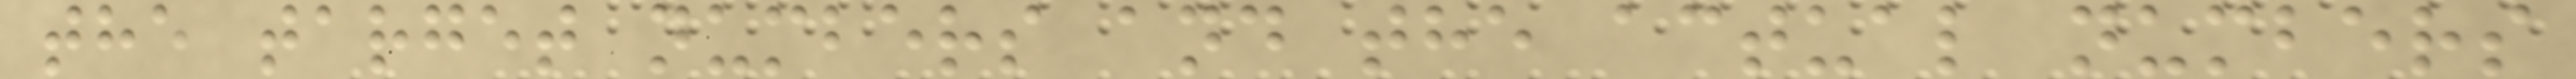the target numbers and the actual numbers
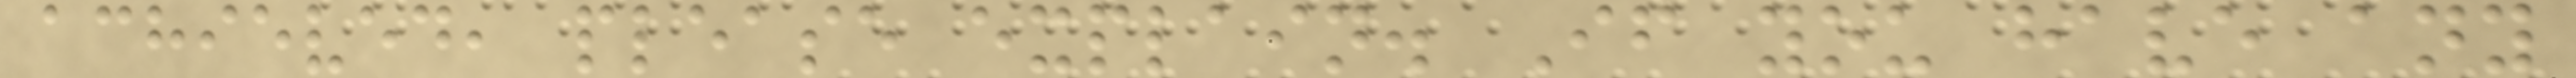achieved, please explain. If you have any
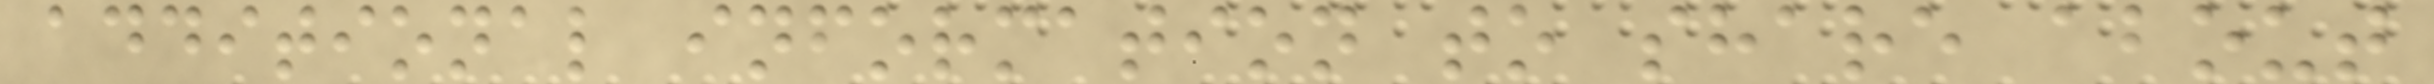additional information to share about
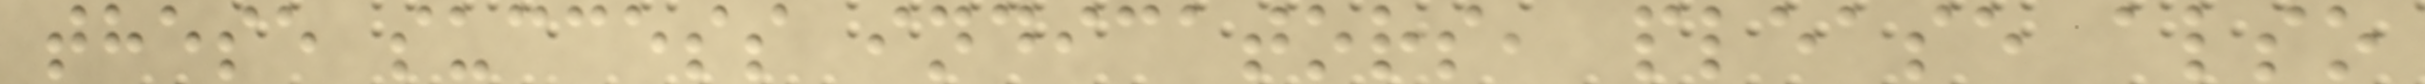these success indicators, please also
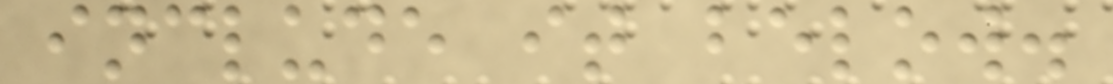include it below.
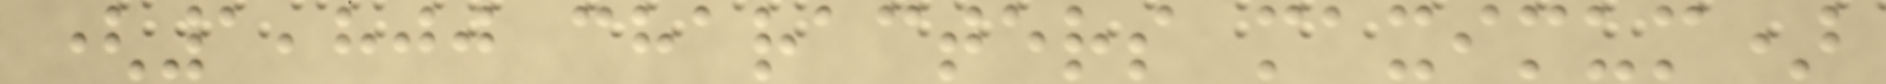(1,800 characters maximum)
